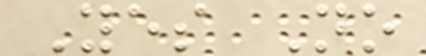Yes No
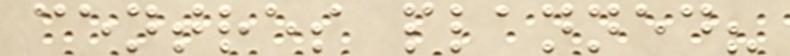centres planned?
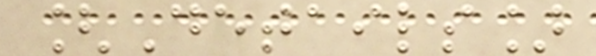[Details]
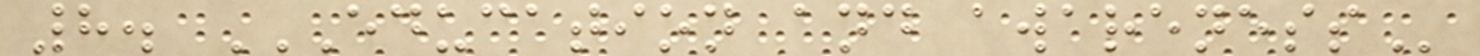8. EDUCATION AND AWARENESS
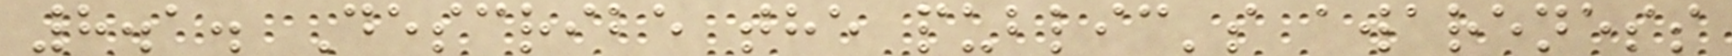8.1. Describe the public's awareness
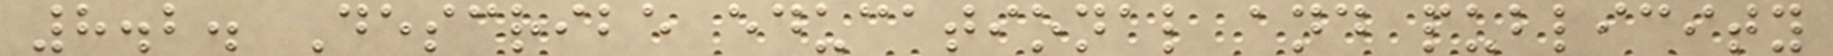8.2. Describe educational and publicity
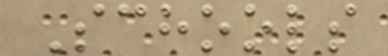Schools
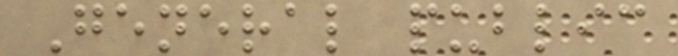General public
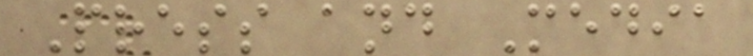Press and Media
